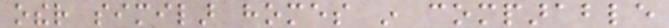other similar homes in comparable
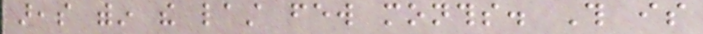areas within the last few months. This is
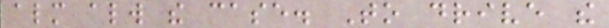almost always the case. To drive the
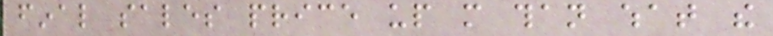final sales price up more than what the
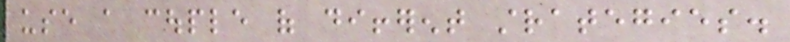use a couple of different strategies.
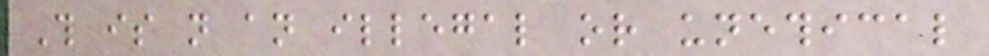This is not an illegal or unethical
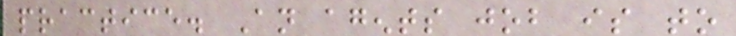practice. An agents job is to
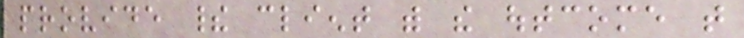provide their client with the outcome that
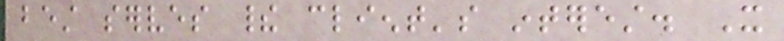best serves their client's interest. It
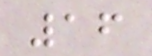16
